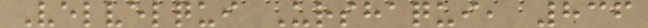Velvelqui Urshaqui, 836
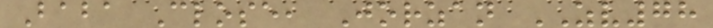Baba Close, Jorzan ZV78
